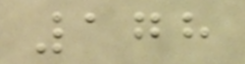178
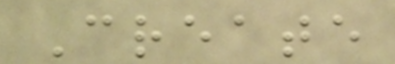Create
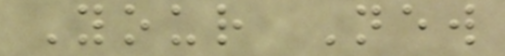Your New
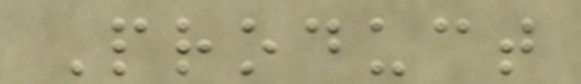Product
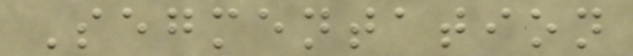Segmentation
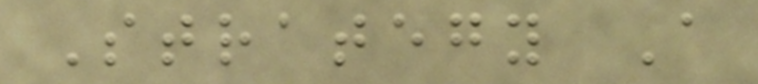Strategy A
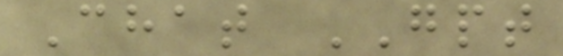Chat GPT
